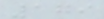179
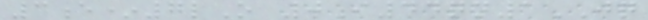3e*7lO 0i44qn1JQ
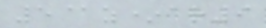5@z*ar9
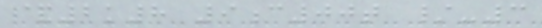&2k8 9c00t /-3
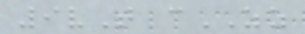9vT cZZ
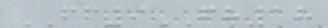FF9FH18
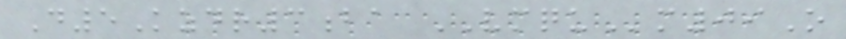D5Kzdr3ba VMQUm09O
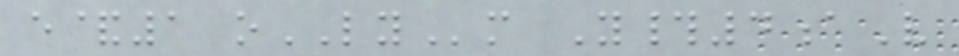e&1 oLYm Y#4aV
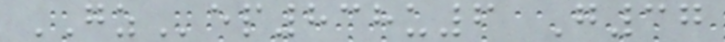GZep838u6 G37
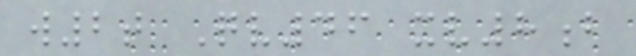w2t Qv46 xv8b
